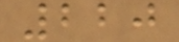220
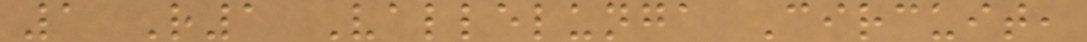1 R1 Vallelunga Circuit,
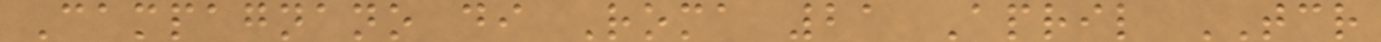Campagnano di Roma 21 April TCR
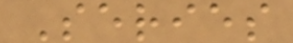Series
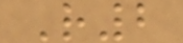R2
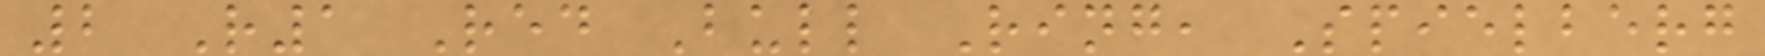2 R1 Red Bull Ring, Spielberg
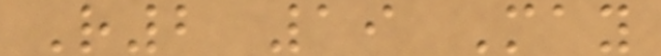R2 19 May
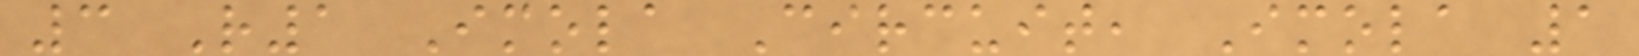3 R1 Imola Circuit, Imola 1
